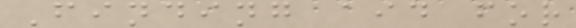Finding aid for
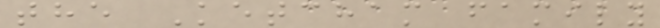the Ketcham family
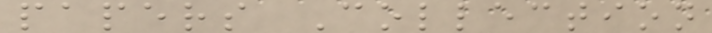papers Collection
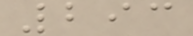293
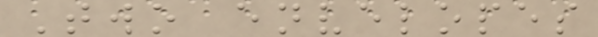Two envelopes
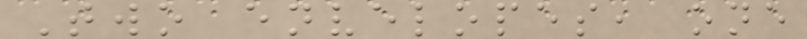Two envelopes, one
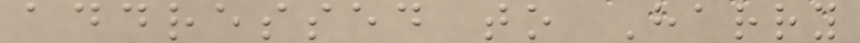addressed to Harry
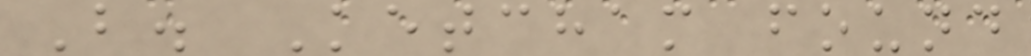B. Ketcham found
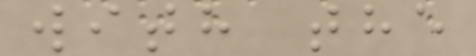with the
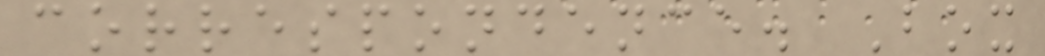correspondence. Box
